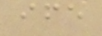ife
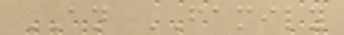AN FAMILY
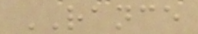RANCE
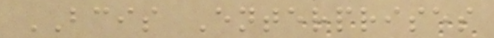BCIS Enterprises
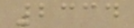2334
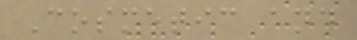Cosmetic and
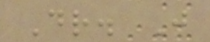Dr. J
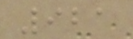921
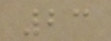23
